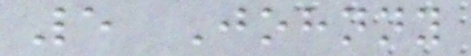5 Johnny
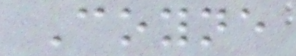Coyne
